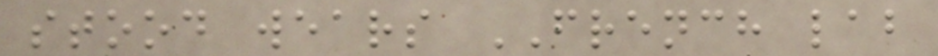stood wears FRENCH lab
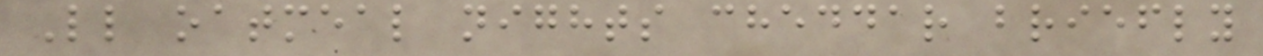Ll oatmeal nights cheddar briefly
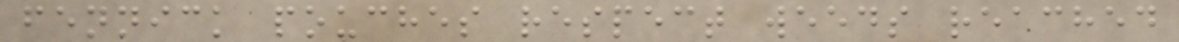fennick pouches respect weeds reached
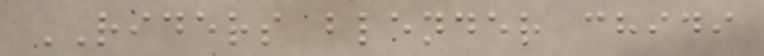RIDERS blender chidi
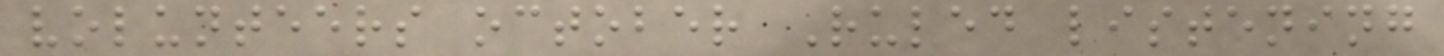volunteers october Ruled listening
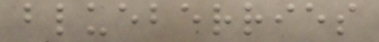blueberries
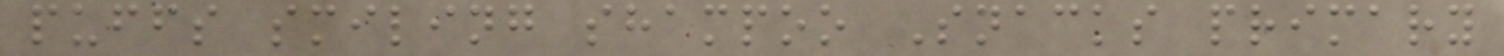puffs smiling shampoo Snacks primary
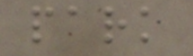park
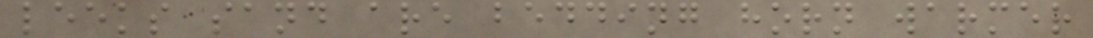leeks sand are bedding horn warmer
